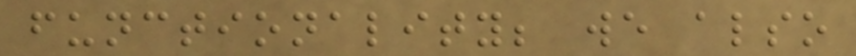functionality; we also
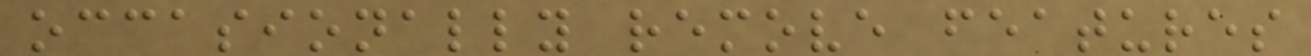occasionally remove features
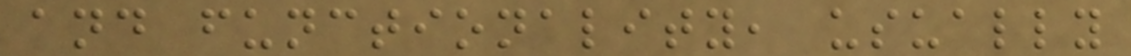and functionality, usually
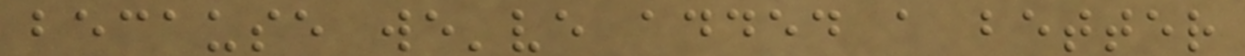because we've added a better
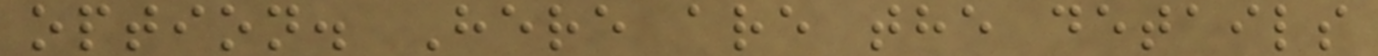option. Here are the details
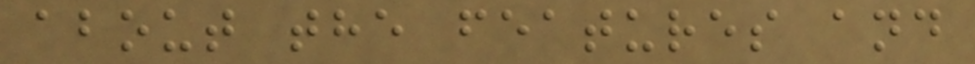about the features and
